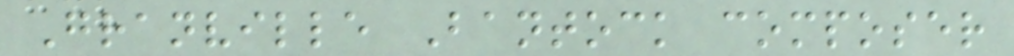Granville Bantock composer
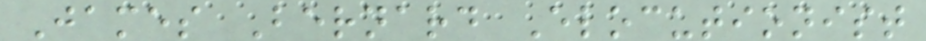James Bernard Elocutionist
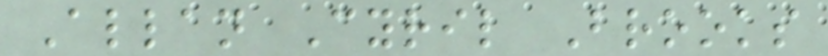Allan Cyril Brooks
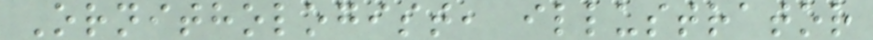Ornithologist, illustrator
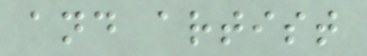and artist
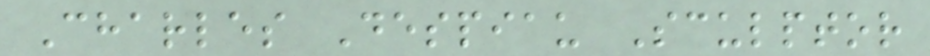Charles Despiau Sculptor
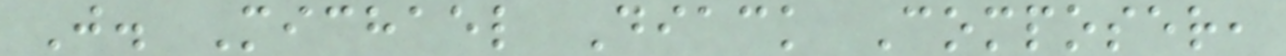J. Michael Diack Composer,
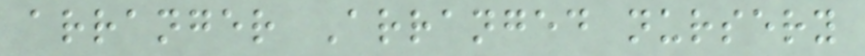arranger Arranged nursery
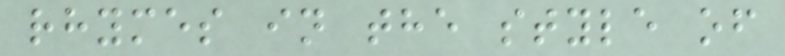rhymes in the style of
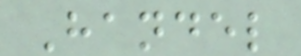Handel
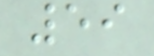59
